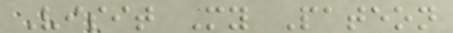Visit My Pateon
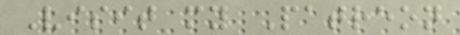Visit my Patreon
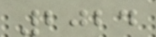2024
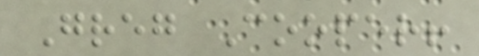Greg Cooper!
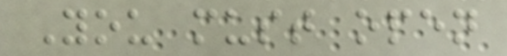You must open
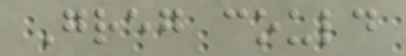Greg could
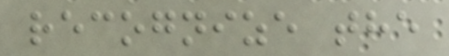recognize the
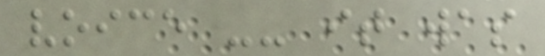voice -- it was
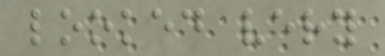looked very
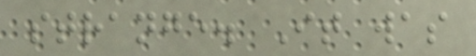strange. It was
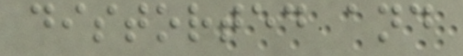distorted and
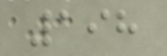198
